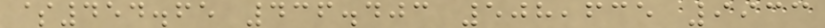$454.65 436.403 508,635 9933
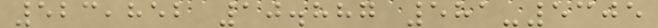523,852 10.887 581-5305
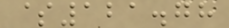$121.78
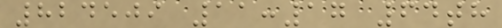824509 11:17 64th
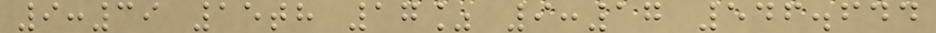9:39 15th 17% 9:17 546.644
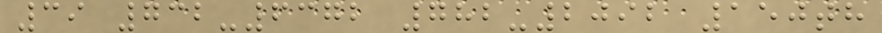39 732-6372 782-2092 150th
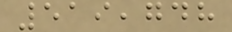519,748
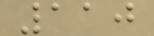110
